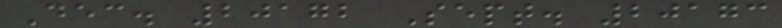Dec. 20172 Sept. 20173
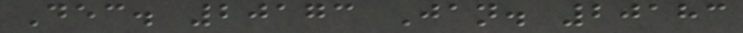Dec. 20173 Jan. 20183
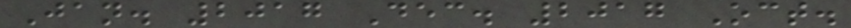Jan. 2017 Dec. 2017 Oct.
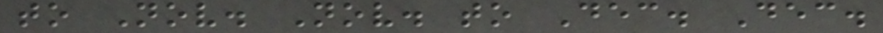to Nov. Nov. to Dec. Dec.
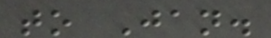to Jan.
